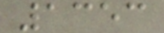1353
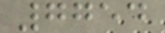7754
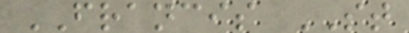FRANCIS ST
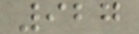927
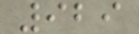929
